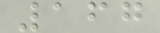167
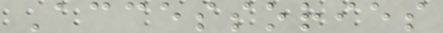Accessories
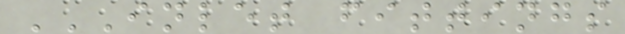INLET FITTINGS
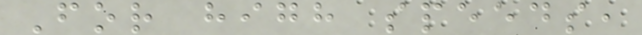For high speeds,
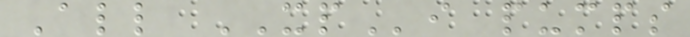All XPi pumps
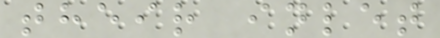their inlet
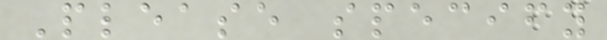Please specify
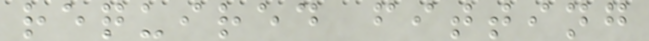required fitting
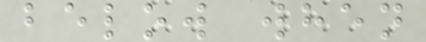below when
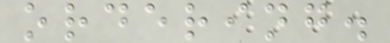ordering.
